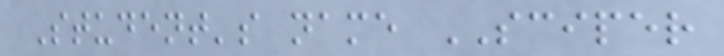Student's name SCIPER
